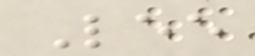Lee
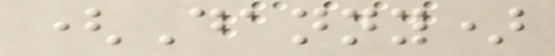(Danny)
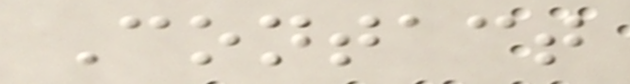Contact
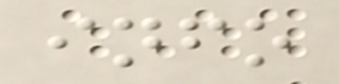info
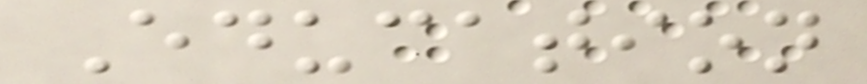Education
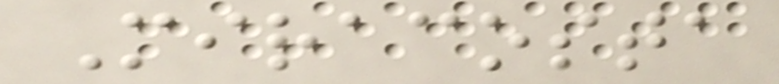Miracosta
